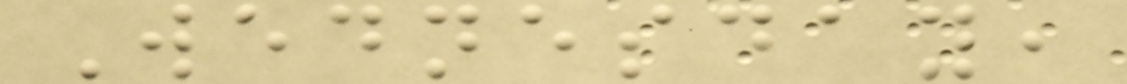Wednesday,
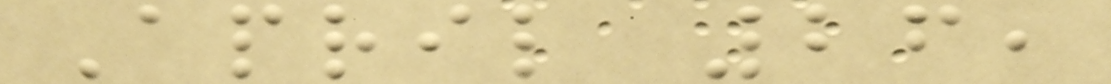April 26,
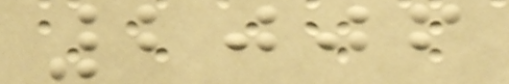2006
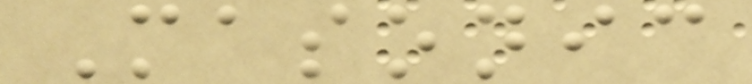Masonic
